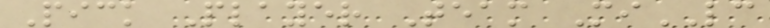Pick Player Team MiLC
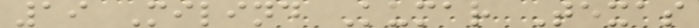19 Milind Kumar Texas
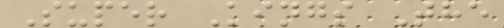Super Kings The
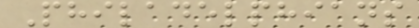Philadelphians
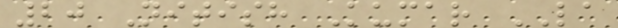20 Nitish Kumar LA
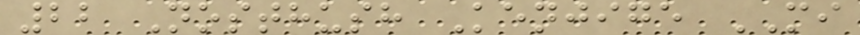22 Nosthush Kenjige MI
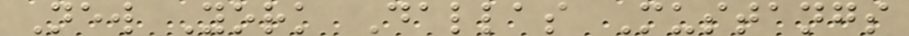New York Dallas Mustangs
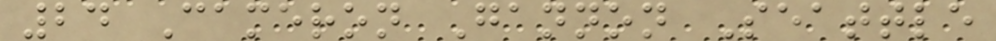24 Cameron Gannon Seattle
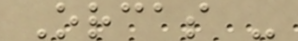Orcas -
